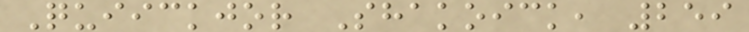Quiickjor Shakoick, 259
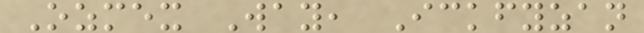Ozmex Way, Ickfyzan
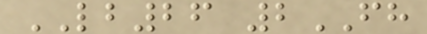LB26 2FH
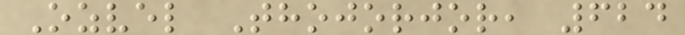Ozvel Thojorjor, 624
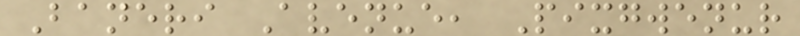Baneri Avenue, Pixgwenur
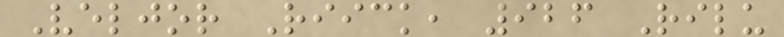Veljor Riick, 926 Rilu
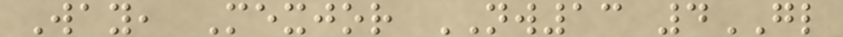Way, Mexjor NW13 4GL
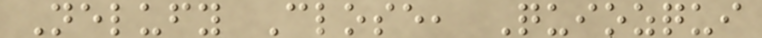Nelufy Close, Quiozqui
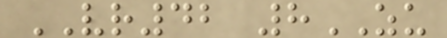VR42 8ZU
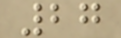27
